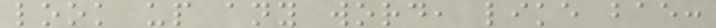look up any word, like bae:
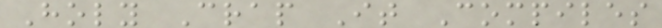Holy Crap It Compiles
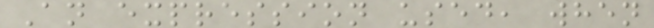An expression used, when
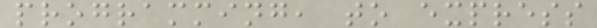programming, to express
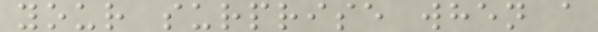your surprise when a
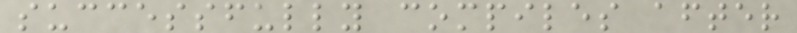successfully compiles after
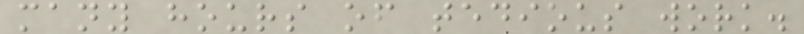many hours of tedious work.
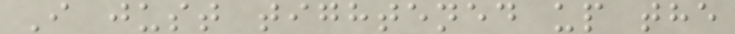I just tightened up the
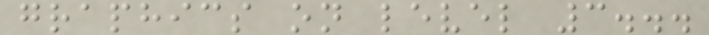graphics on level 3...
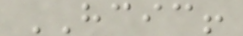HCIC!
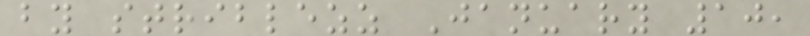by striblezz January 10,
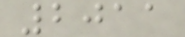2011
